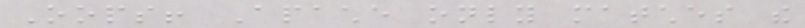Oops! Apache only matches the
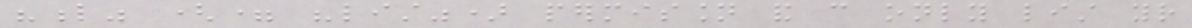"l" (= "list") permission and can only list your
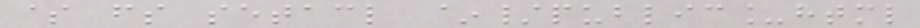$ fs setacl ~/public_html
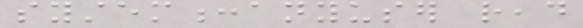system:anyuser read
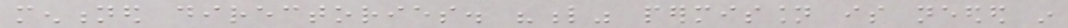mentioned directories. "l" permission is needed in
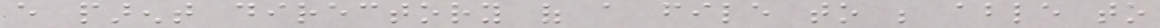every parent directory of a file to be able to
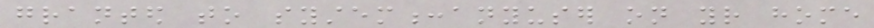granted to system:anyuser on your home
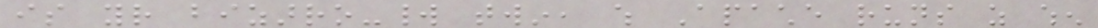is your bizarro-world twin, which Apache runs as when
